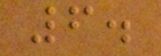6.
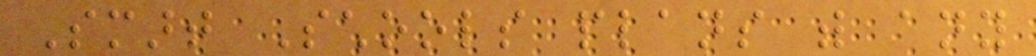Smart Schools plans with any
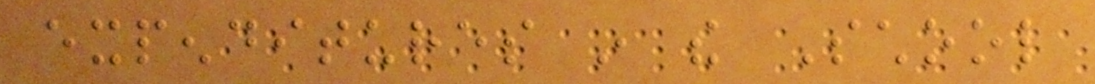expenditures in the School
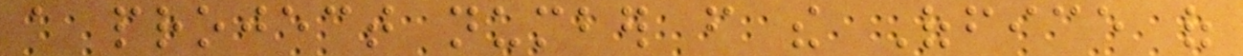a project number from the Office of
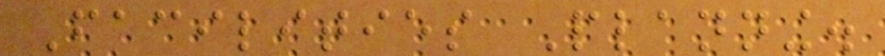Facilities Planning.
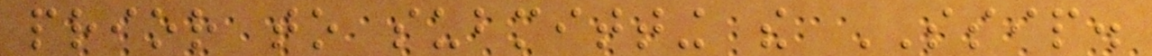prior to submitting the SSIP.
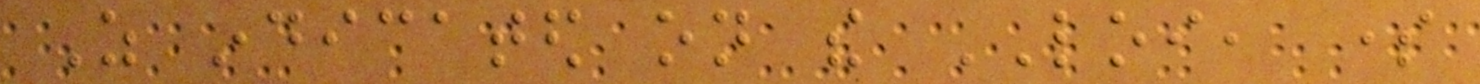As indicated on the LOI, some
